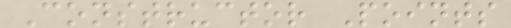Constructor Points
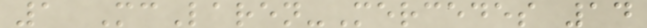1 McLaren-Mercedes 14
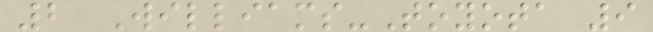2 Williams-Toyota 9
